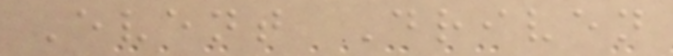Event Driven
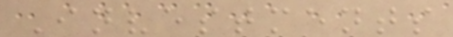Investments
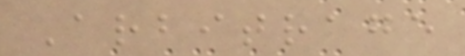Arbitrage
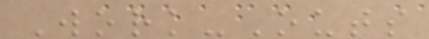Work-Outs
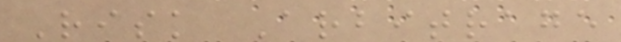Risk Arbitrage
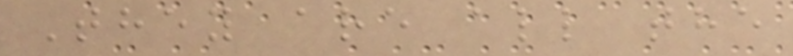They are all the
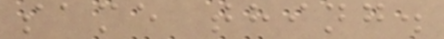same thing.
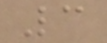3
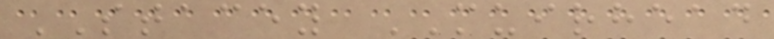STACEY MUIRHEAD
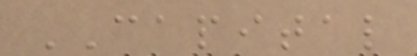CAPITAL
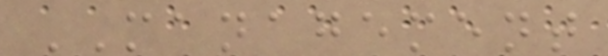MANAGEMENT
